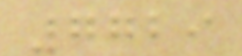7729
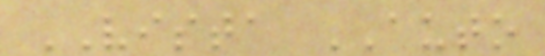VISTA AUTO
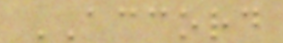ACCORD
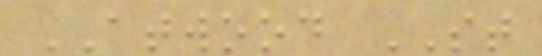ATWOOD ST
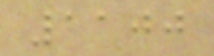1100
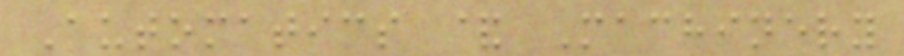Automatics & Machinery
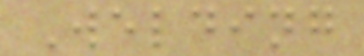Welding
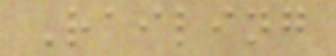Railing
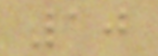10
